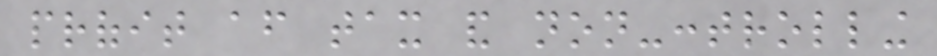profit after tax and non-controlling
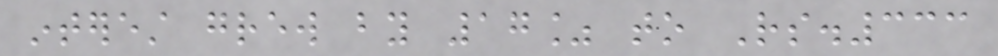interest grew by 17% to Rs.333
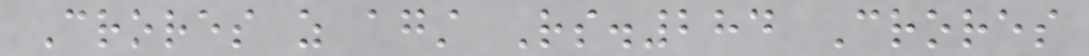Crores as against Rs.284 Crores
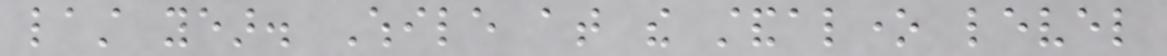last year. While at the standalone level
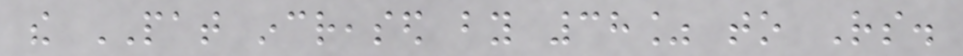the PAT increased by 38% to Rs.
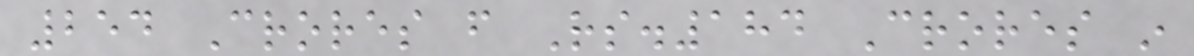254 Crores from Rs.184 Crores in
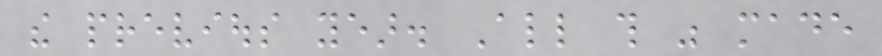the previous year. All this was made
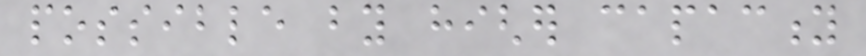possible by higher capacity
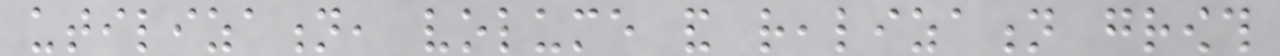utilization, volume and realization growth
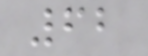62
